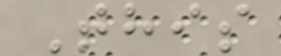This
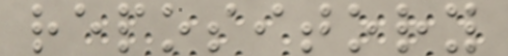repository
